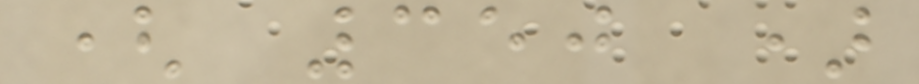( 350 )
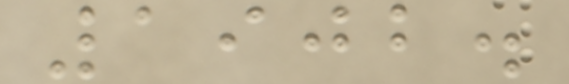1902.
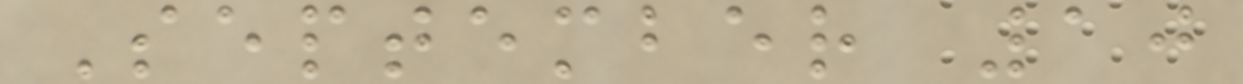September 10
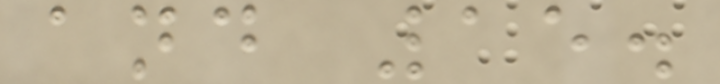and 15.
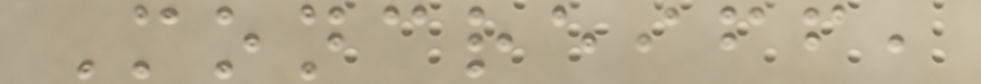Moncreiff,
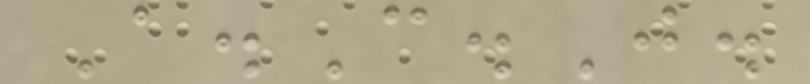A.C.J.
